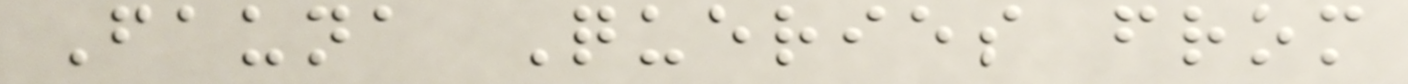Fauna Queries from
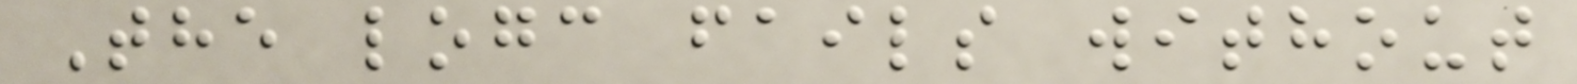The logc fails without
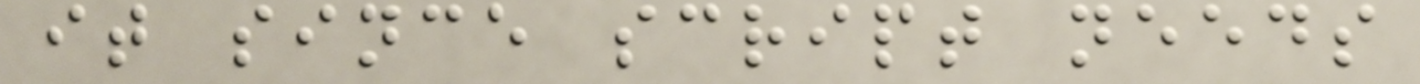it since script needs
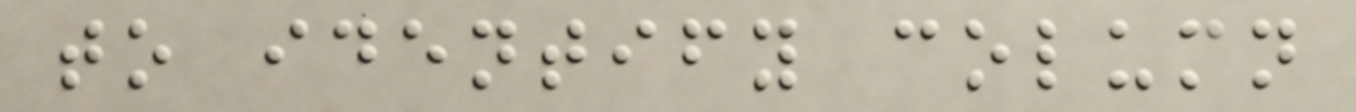to identify column
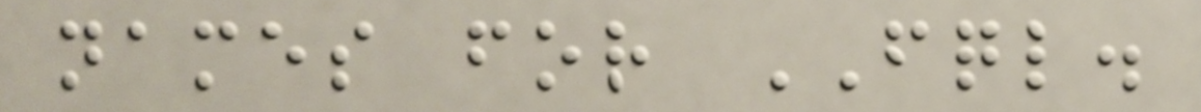names for FQL.
